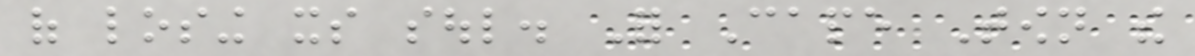of losing its soul. For Cape Town the
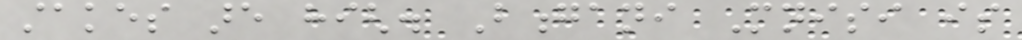stakes are high. Bongani Mnisi is
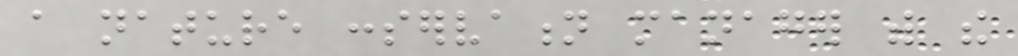a nature conservation manager with the
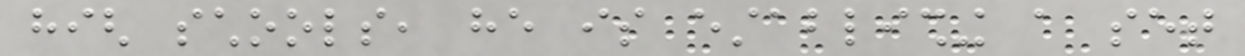high schools, he is establishing a set
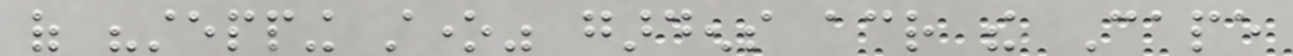of "stepping stone" gardens across the Cape
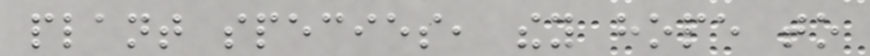plant species, they hope to
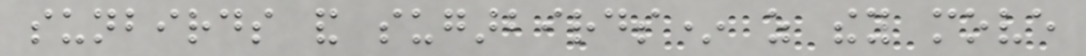sunbirds and sugarbirds* as they move
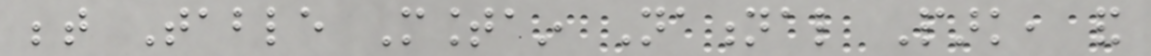between Table Mountain National Park, and
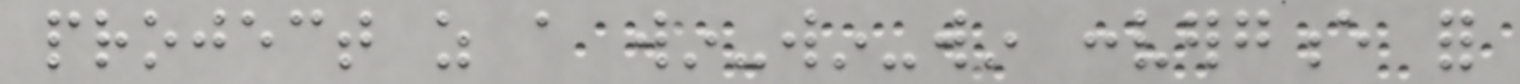project as a win-win-win convergence for
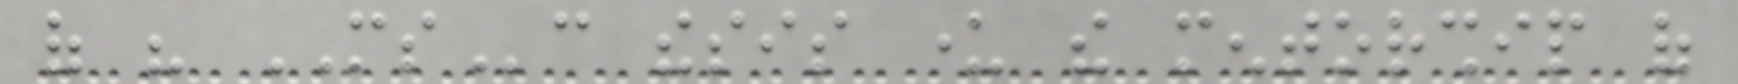of his MSc thesis under the mentorship of
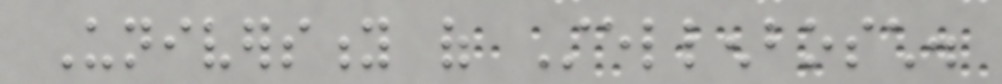University of Stellenbosch.
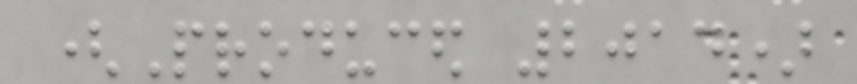(Produced 2014)
